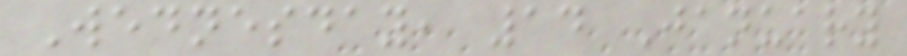Wednesday, 14 January
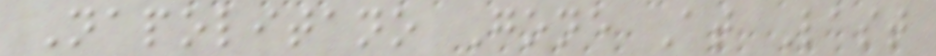Napolitano Gone At Last
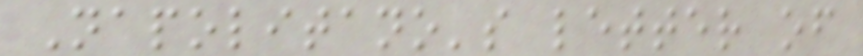Napolitano's letter of
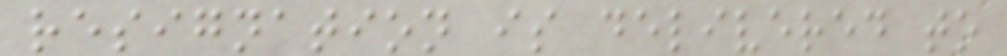resignation is delivered to
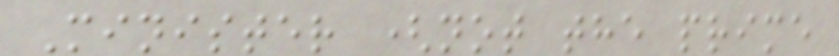Minister (not the prime
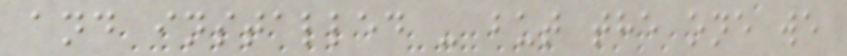and installed - but the one we
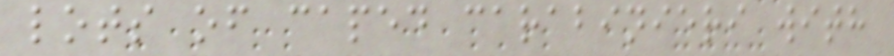lots of caped carabinieri with
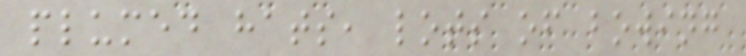plumed hats, lots of bowing
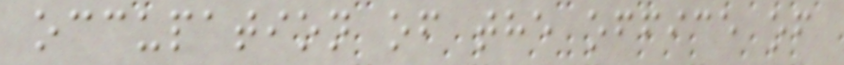occupation of the office of
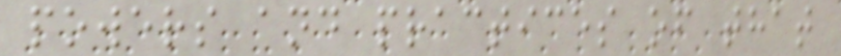powers and practices of that
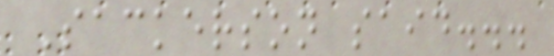Sackerson said...
